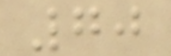70
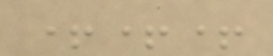+++
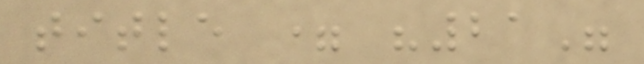title = "21"
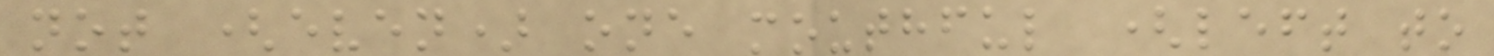not (even) one mouthful (left to
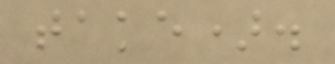take).
